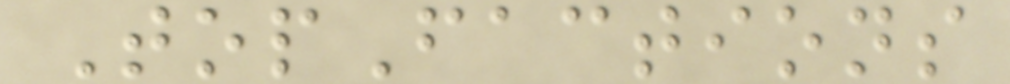TopFactions
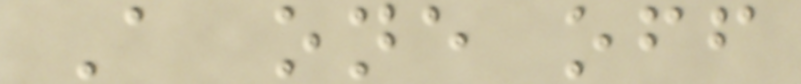A one off
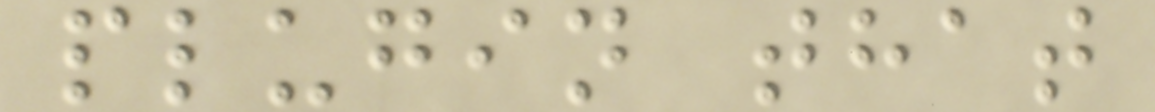plugin that
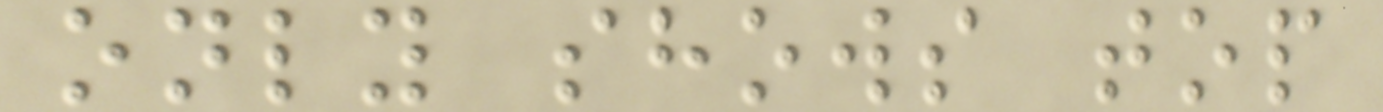only shows top
